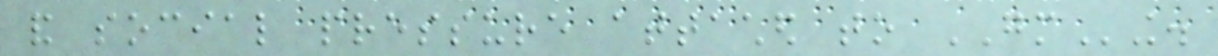and social pressure attached to GMing.
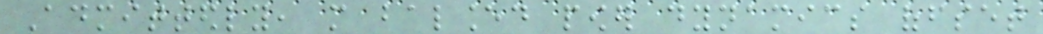Admittedly, more balanced power dynamics offset
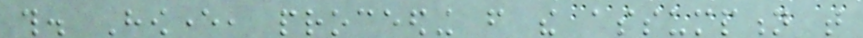this. However, proceeding from the assumption that
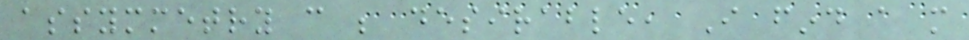assymmetry can be desirable, I find a more
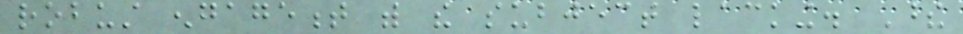robust engagement with the subject lacking. These
